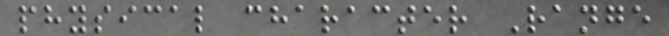physical character Range
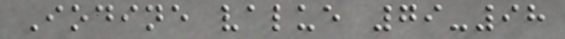Iodine value 79-98
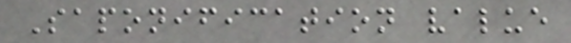Saponification value
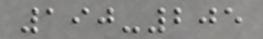190-205
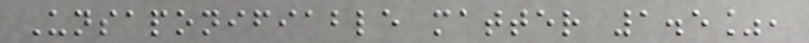Unsaponifiable matter 1.5%,
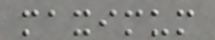maximum
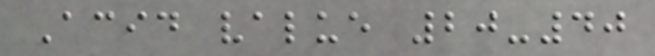Acid value 20-40
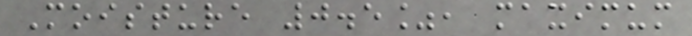Moisture 0.5%, maximum
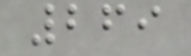269
